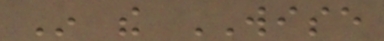In the WISE
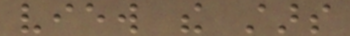view the stars
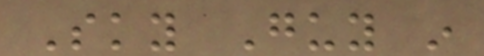Sky Guy in
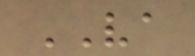VA
